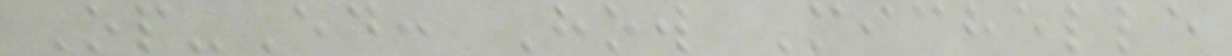Op-Ed: How Michelle
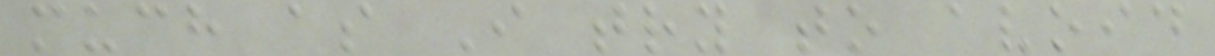much as I try to avoid
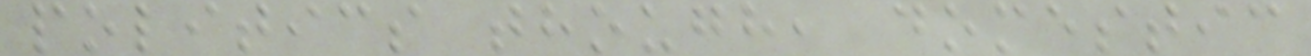politics though, domestic
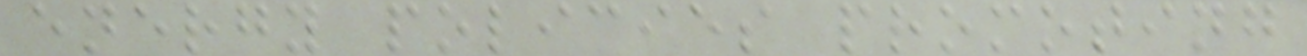energy policies promoting
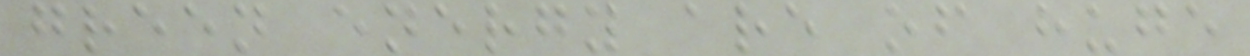green energy are of huge
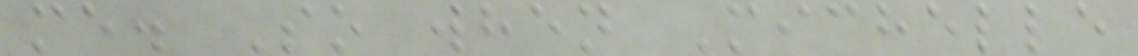me. So when Michelle
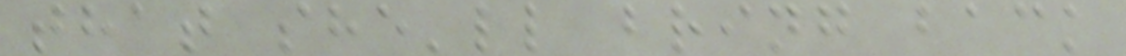that she'll bring back
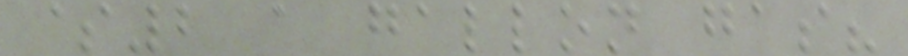$2 a gallon gas?
